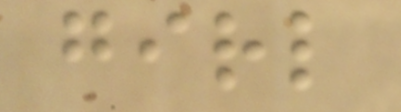girl
